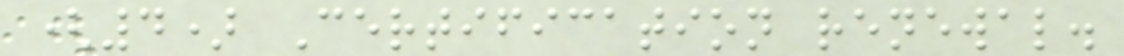(4) Certification renewal.
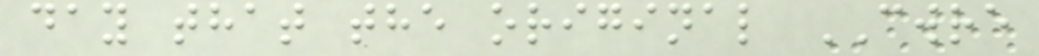day that the original CWRE
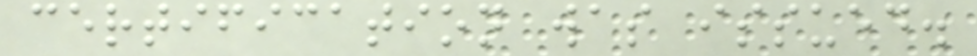certification was issued.
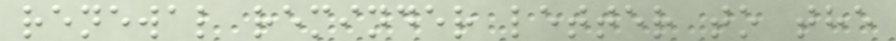renewal reminder letter to the
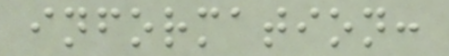information:
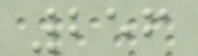256
